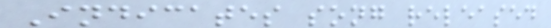Indicates song released
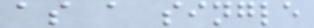as a single
